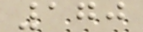170
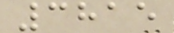3815
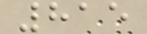815
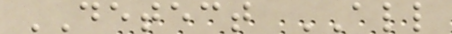DETECT ALL
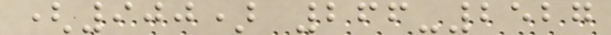(900) 266-2527
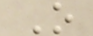O
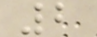2
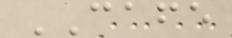CAFE
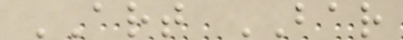ART BAR
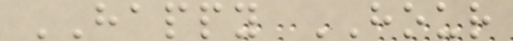HAPPY HOUR
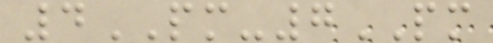4PM-7PM
